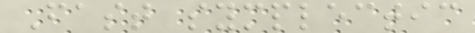Fast symplectic
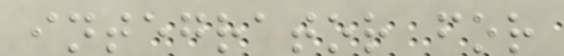integrator for
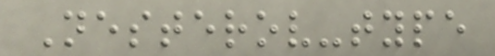Nesterov-type
